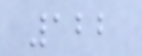122
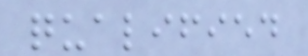qualified
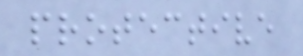protective
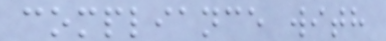compliance with
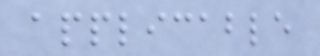applicable
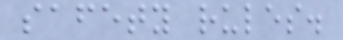safety rules.
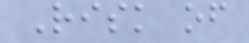Risk of
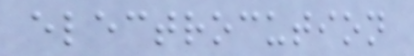electrocution
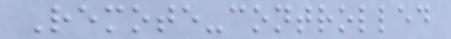Remote-controlled
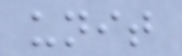unit
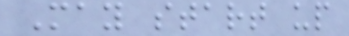May start up
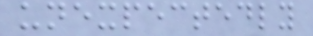unexpectedly
